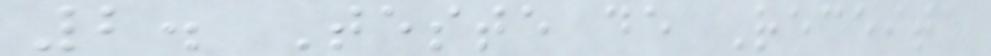2. Teste de Receita
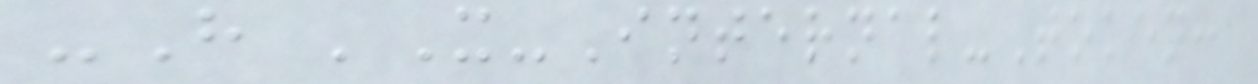-H 'X-Internal-Token:
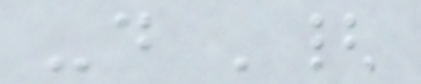-d '{
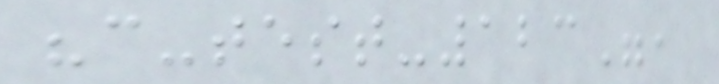"c-test-123",
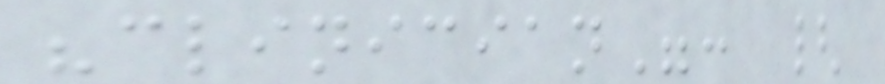"clinician": {
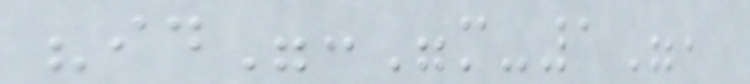"id":"m-1",
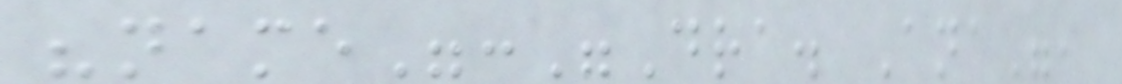"name":"Dra. Ana",
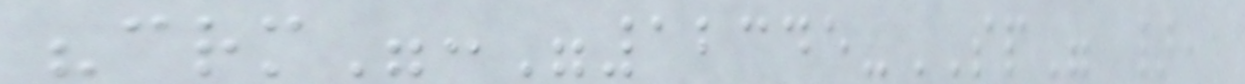"crm":"12345-SP" },
